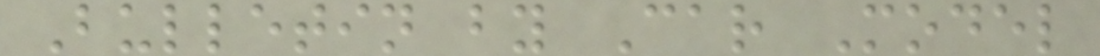Bulletin by Car Model
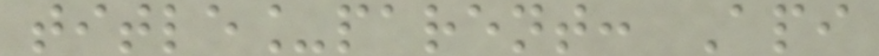title_parent: Api
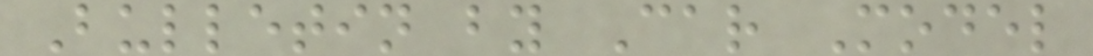Bulletin by Car Model
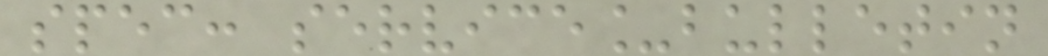spec: service_bulletin
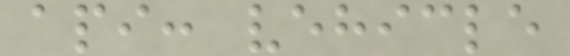api: vehicle
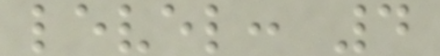level: 4
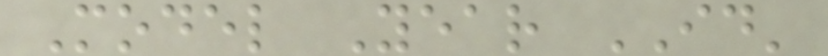Model Year ID'
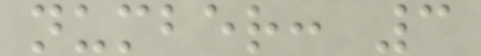number: 3
